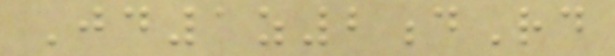Jd1z2dRd
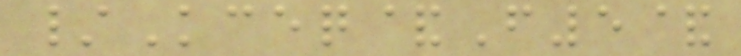/Kceq&F5&
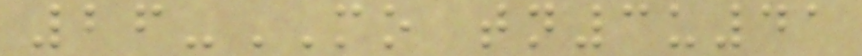26-MO tn3u41
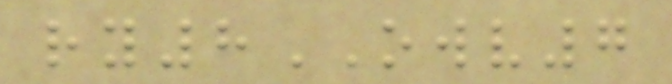ry8OWV7
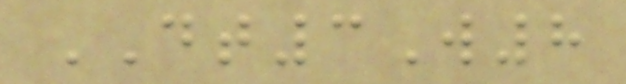DT3W8
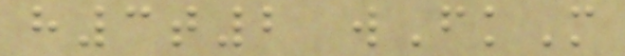h3t2 wFkM
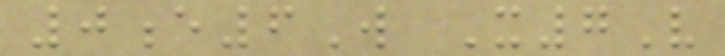0e6W X7V
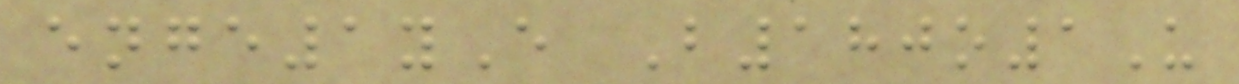enge1yE B180o1U
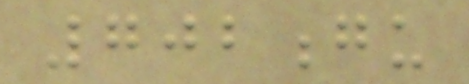702gu
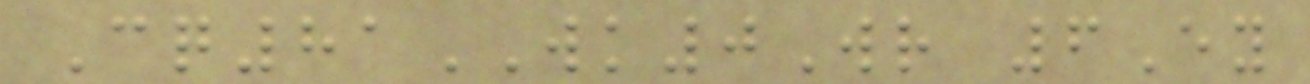Cq81WK0Wr 6Ey
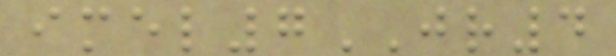imel7JR4
